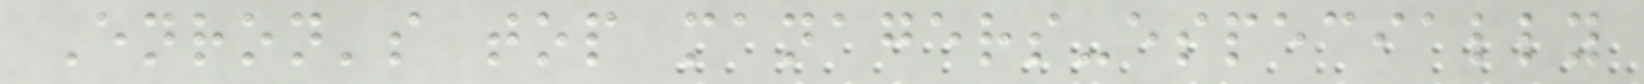Enron's top managers-especially
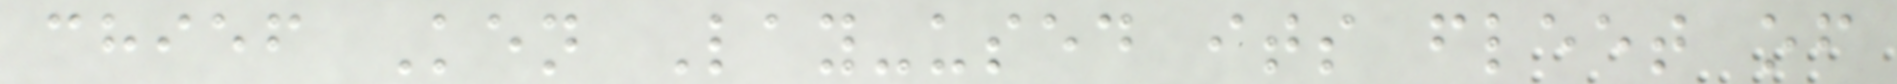chief Ken Lay-used its fleet of
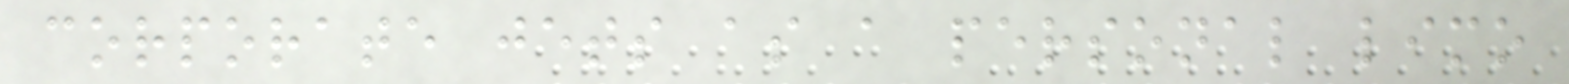corporate jets as a personal limo
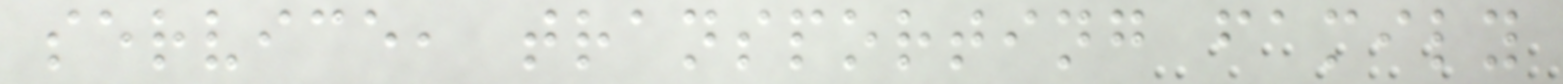service, transporting family
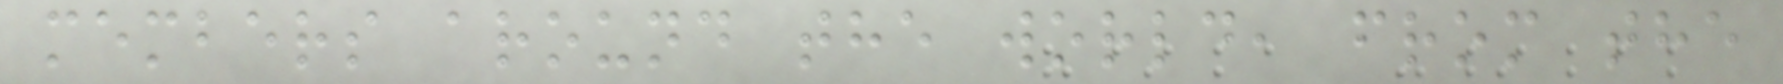members around the world, from the
